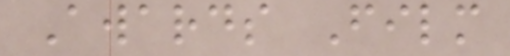Awards Film
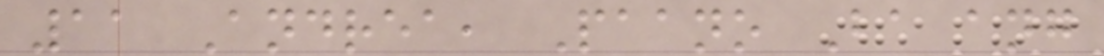11 Andrea, Paano Ba ang
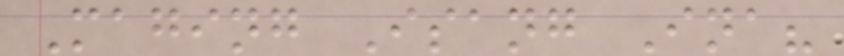Maging Isang Ina?
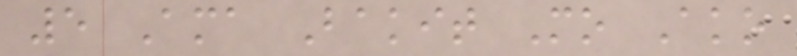5 Ama Bakit Mo Ako
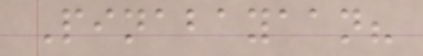Pinabayaan?
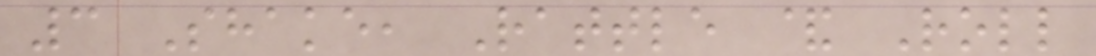3 Shake, Rattle & Roll
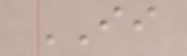II
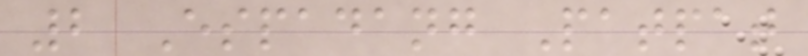2 Espadang Patpat
